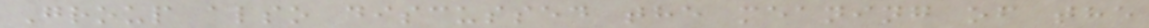Group also discussed the meaning of the
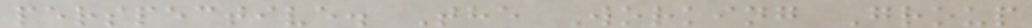perspective. The Working Group
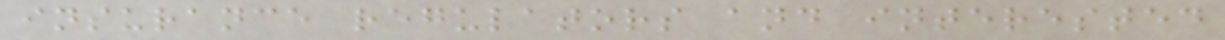insurance regulators and interested
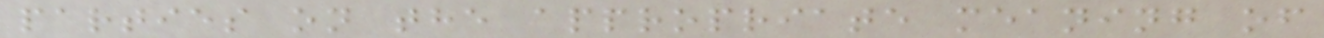parties on the appropriate meaning of
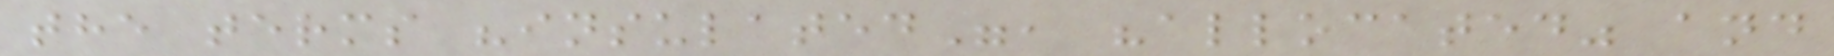the terms "insulated", "allocated" and
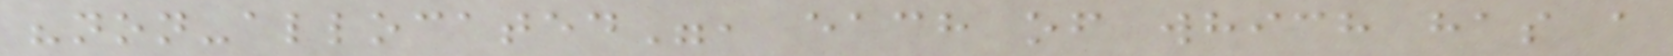"non-allocated", each of which has a
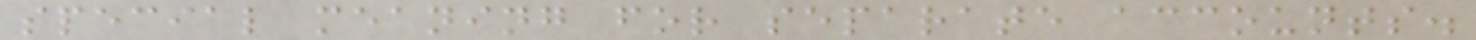special meaning for separate accounts.
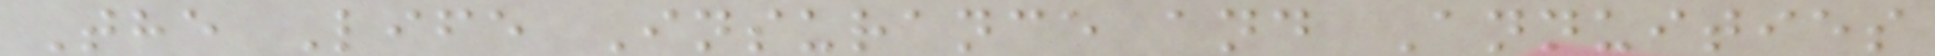The Life Insurance and Annuities
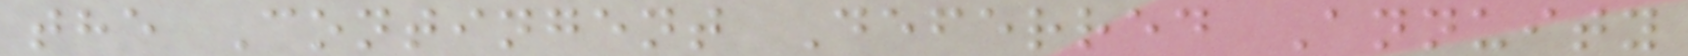the Contingent Deferred Annuity
